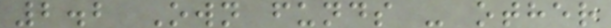2.2 Own funds - other
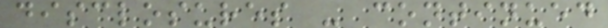disclosures - continued
